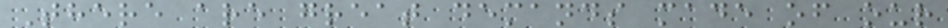There are great demands made of our
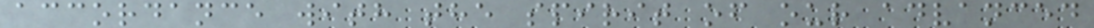accordance with the spirit of our advanced
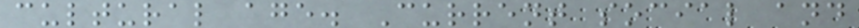cultural age. Current social and
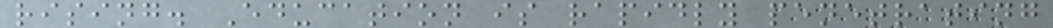rising. Education is rapidly penetrating
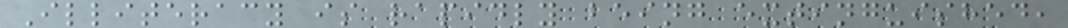Illiteracy is rapidly being extinguished,
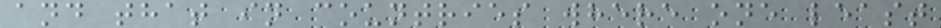and that in countries where one least
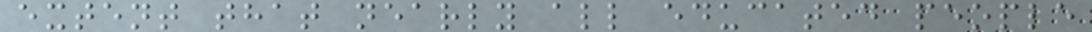extent that nearly all educated people
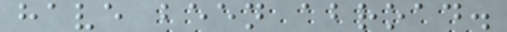have been abroad.
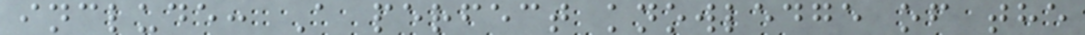include: A perfect knowledge of the
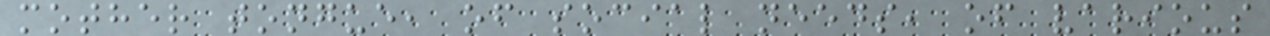mother tongue, of social needs, of various
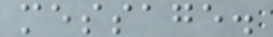message.
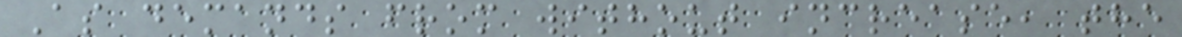As demands from without increase, the
